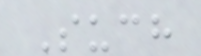Such
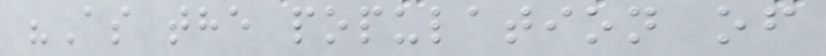"As the population of
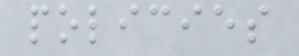policies
